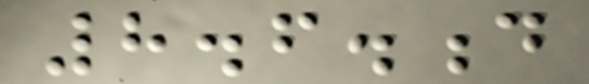8.6.d
